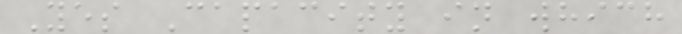Yes Capacity in which
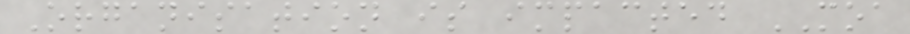Organisation is impacted MOA
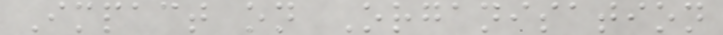Impact on Organisation
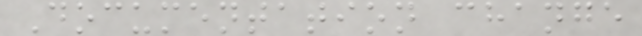Documentation change
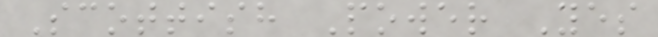Scottish Power Yes
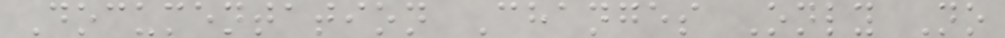Documentation Changes Only No
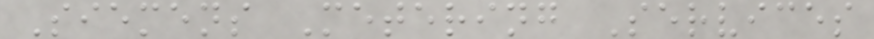Siemens Metering Services
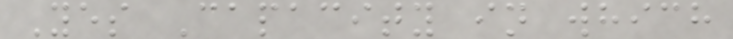Yes Capacity in which
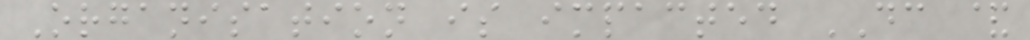Organisation is impacted DC &
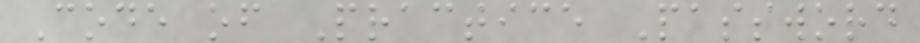Code of Practice Password
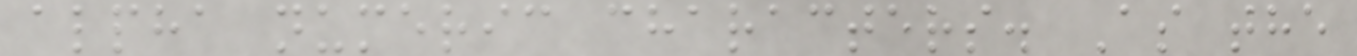alpha numeric characters. As the
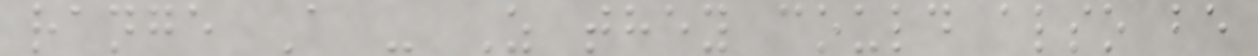range A - Z they could also be
